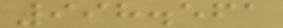998.561
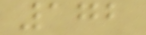172
